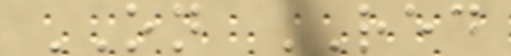ON RED
